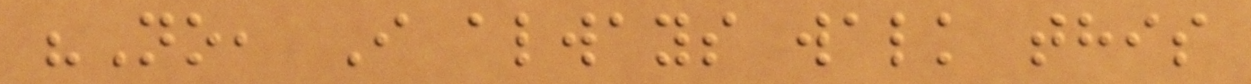"No, I always walk this
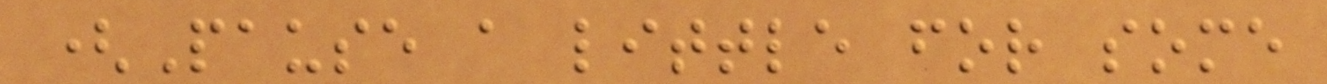(Pause a little for some
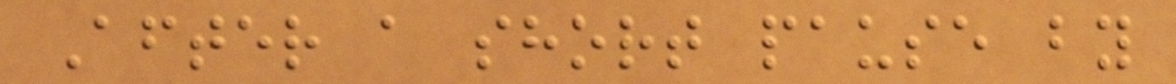After a short pause by
